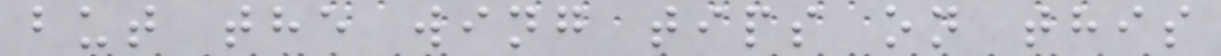but the wing tips on this
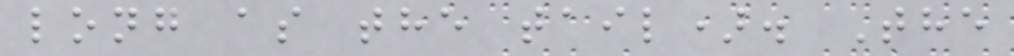long as the tail). The
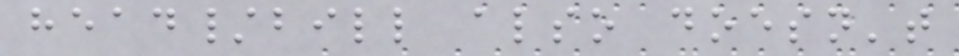head/bill also doesn't
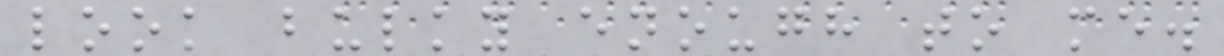look bulky enough to me.
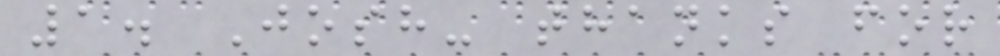1. Josh- thanks for
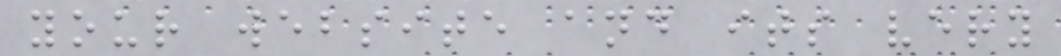your website and its very
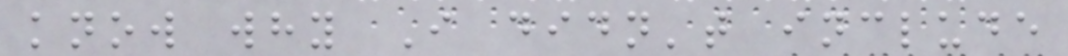know why I didn't include
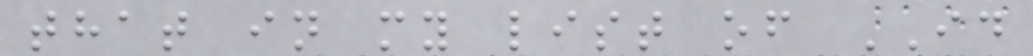that in my list of ID
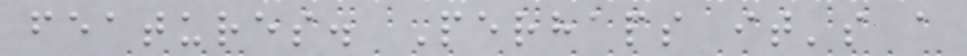features. Perhaps it's a
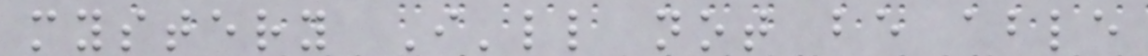mystery I'll not be able
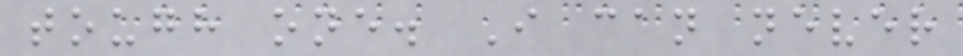tough one. I can never
